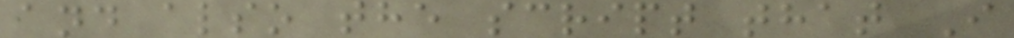and also the script that I
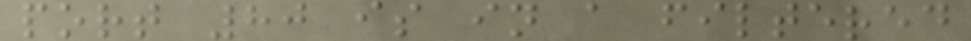port 80 is in a filtered
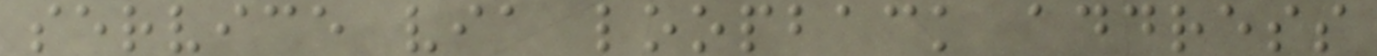service via loopback address
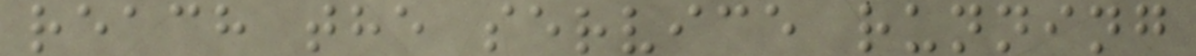reach the service running
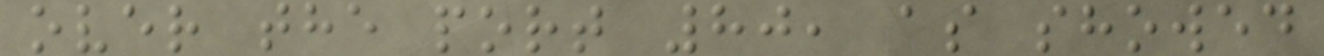over the port 80, as showed
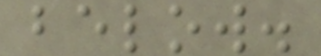below.
